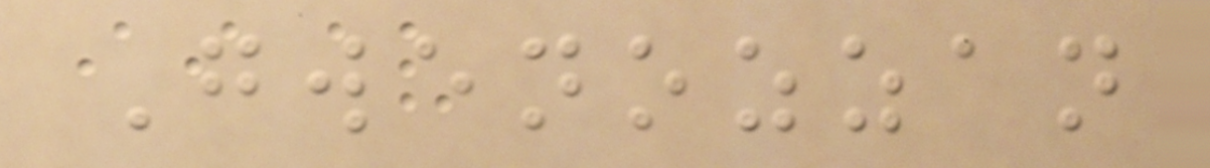Gwenozzan
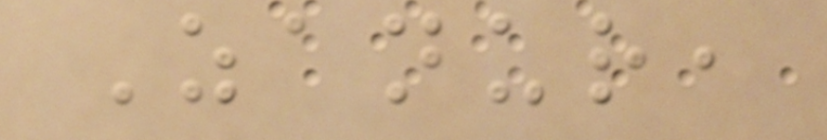Zanur,
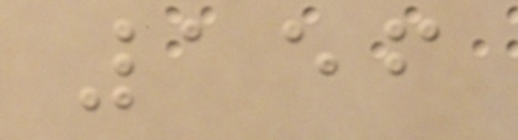156
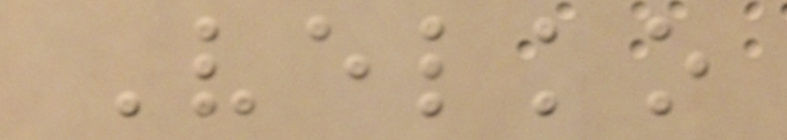Velko
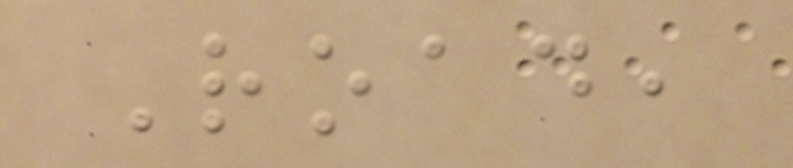Road,
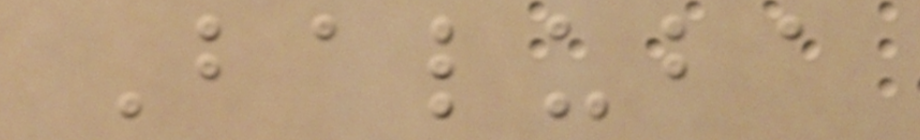Baluba
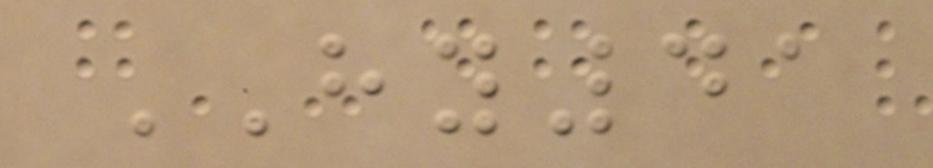HY41
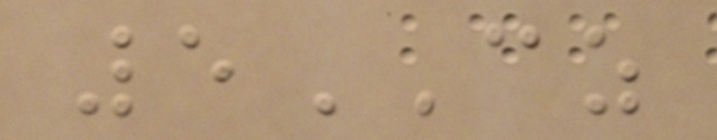5CZ
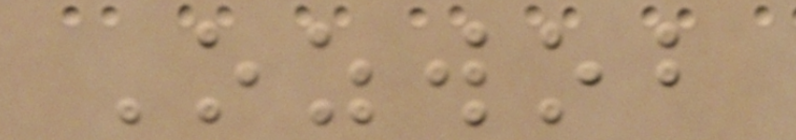Ozwob
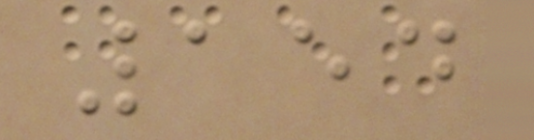154
